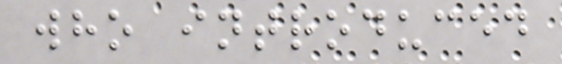who introduced
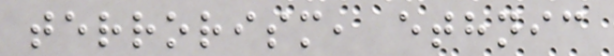terrorism, ethnic
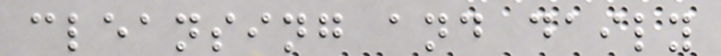cleansing and daily
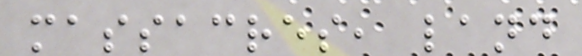massacres, land
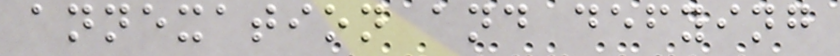annexation and defying
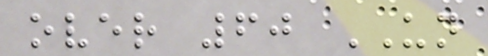over 60 UN
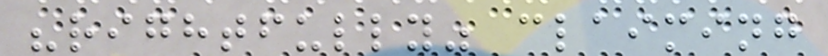"rightfully" claiming
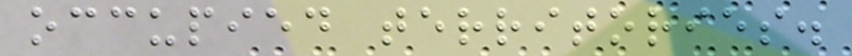occupied territories.
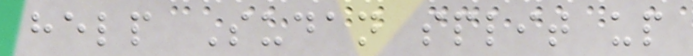help Sudan split up
